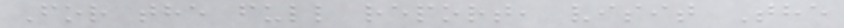For the full report, visit The
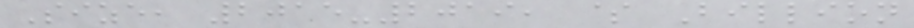Size, 2015-2019, $ Billion
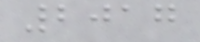2017
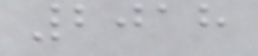2018
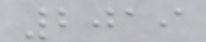2019
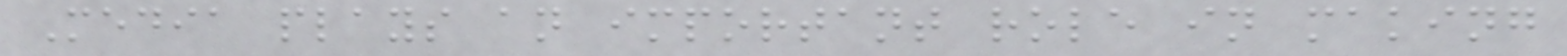Media plays an important role in making
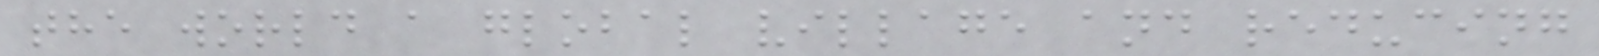the world a global village and reducing
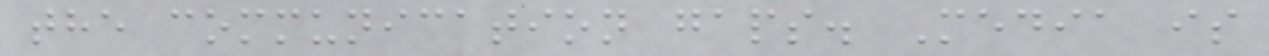the communication gaps. Media is
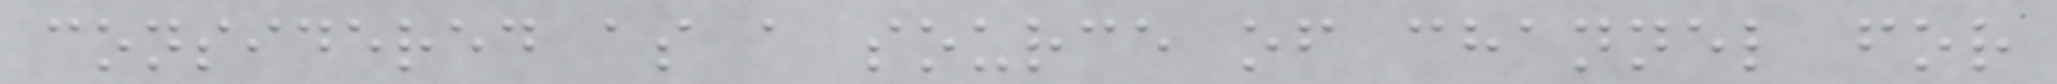considered as a source of channel for
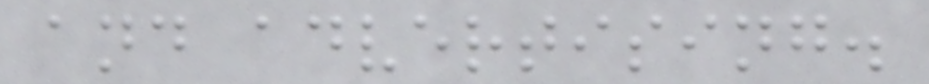and advertising.
